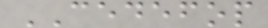CEDEFOP
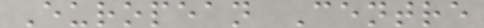European Centre
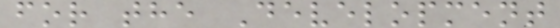for the Development
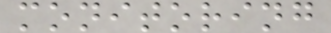monitoring
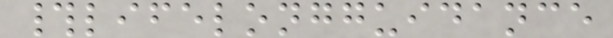#lifelongguidance
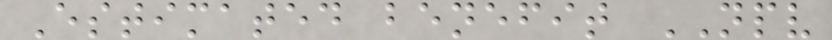Estimated benefit NPV
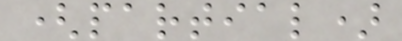(partial)
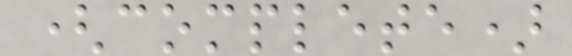(complete)
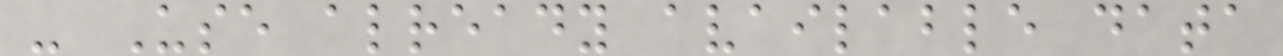- Use already available data
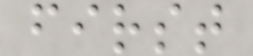first
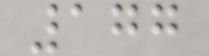177
